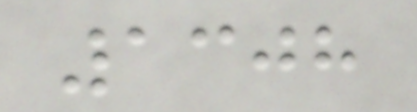1308
